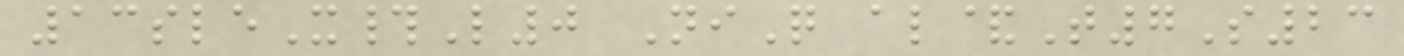13sleX#L0 NiQ al&T7S23
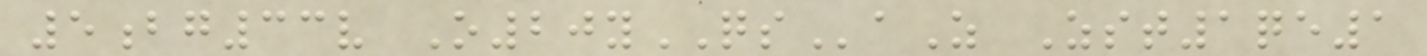5bg33v O20yQSaZ Zst1qe1
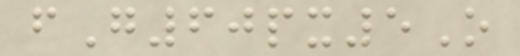fG60px5O
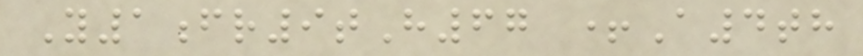Y1fr9tH67 +A4th
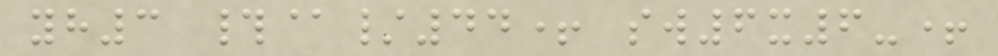yh3 #@/44+ sw6x6-+
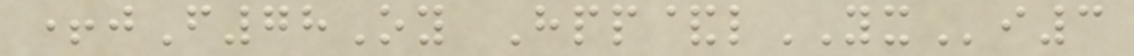+jF78Oy Hpp&lYXi3
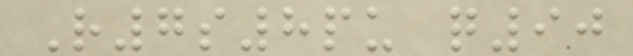R7s8pu q90
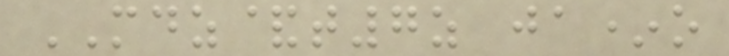MDZ&t7z ja*o
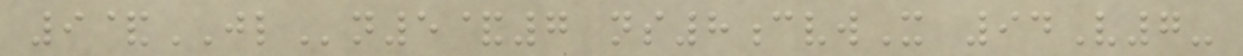9&JLn5&7 ns8cvwX 94V7-
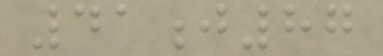41j87
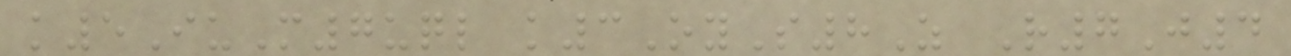k5IuM7uql k3OyS8Z R7J4
